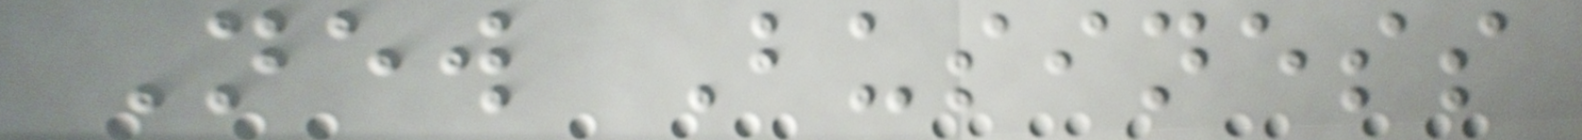New Business
